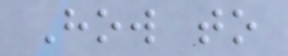How to
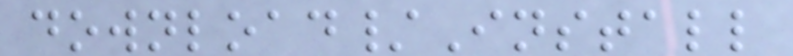download/Install
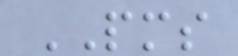PMS
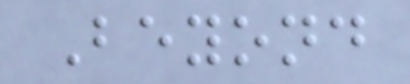Beyond
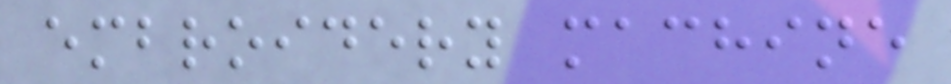embroidery machine
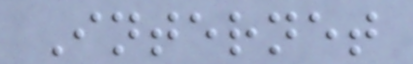Internet
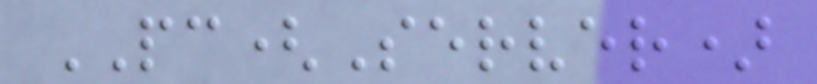PC(Server)
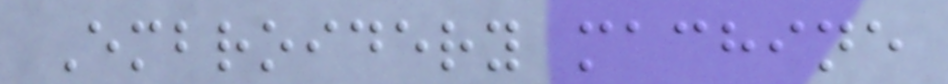Embroidery machine
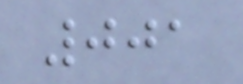001
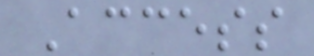Access
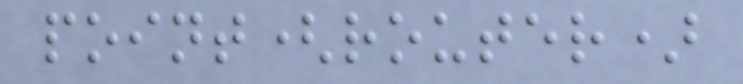point(router)
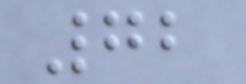72
